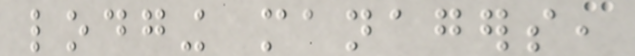lodging managers,
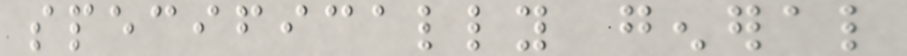specifically general
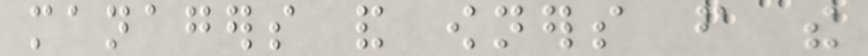managers and owners from the
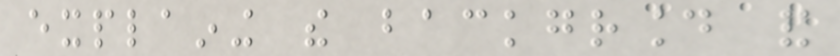explaining the background and
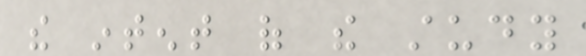the intent of the study
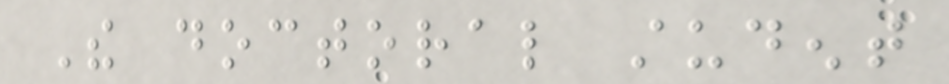The doctoral student
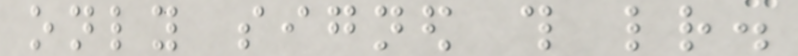only signed this letter.
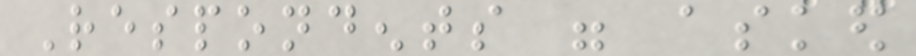Respondents were asked
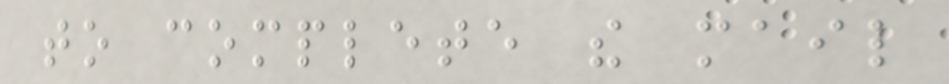to complete the mail
